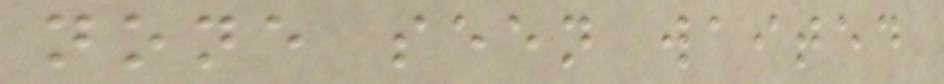none seen waited
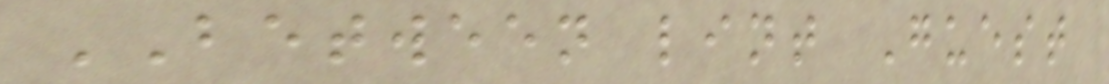BETWEEN lint Guest
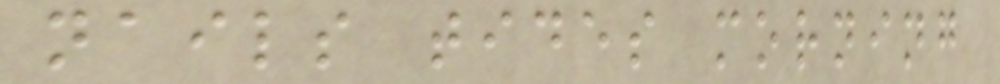nails tides morning
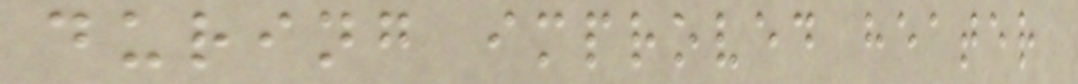during improved heater
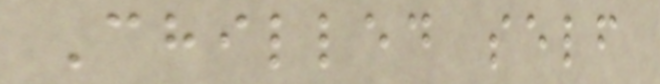Chilled self
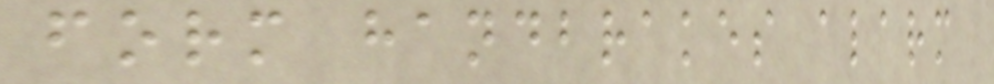form handbrakes alarm
